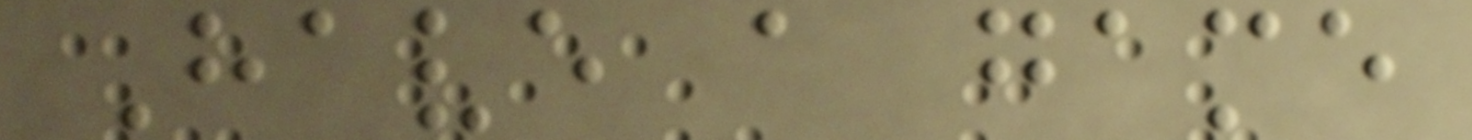Have a game
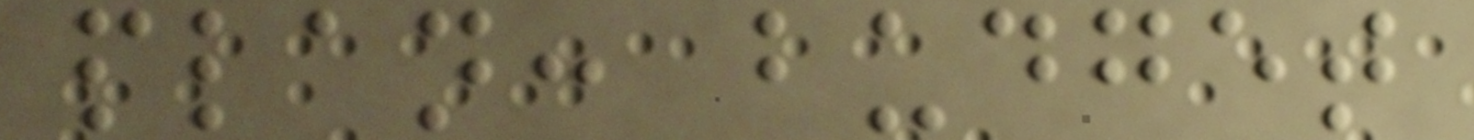plan: budget
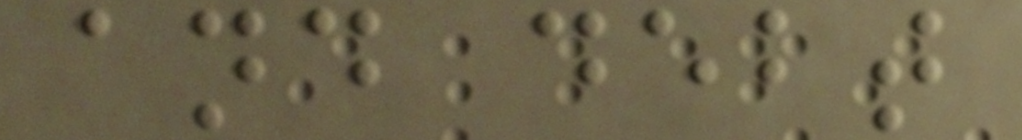and debt
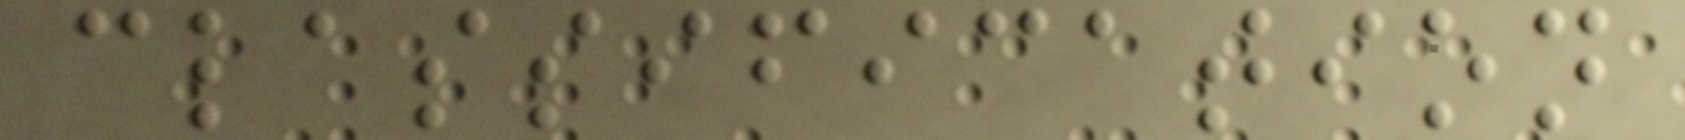classification
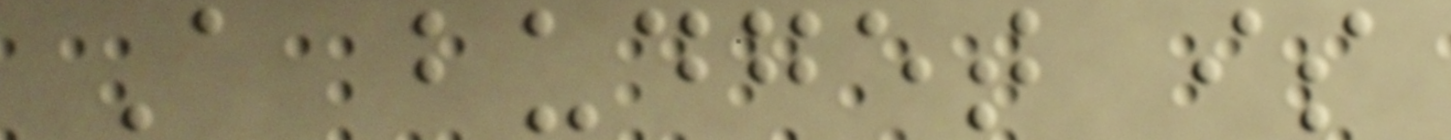A budget is
